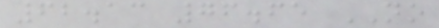62.13 76.65 NO
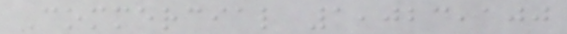Commercial 1,023,100
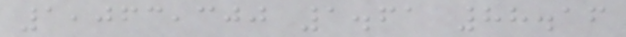1,063,300 1.61 88.16
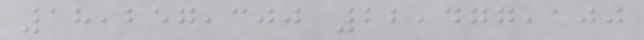18,257,300 22,477,100
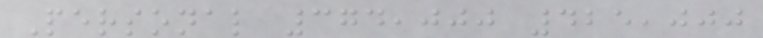Personal 374,000 425,000
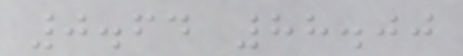0.64 88.00
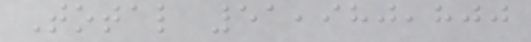Total 51,980,800
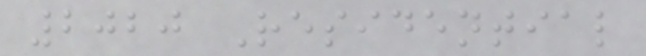2020 Residential
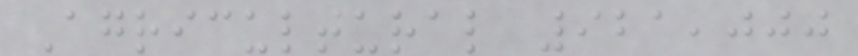Agricultural 921,000
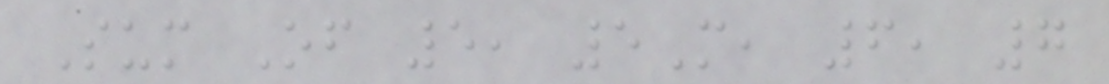Sum Of 5, 5M, 6, 7
